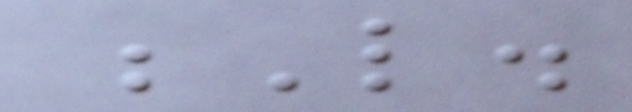L.
